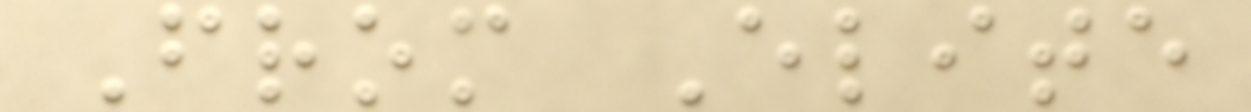From Elite
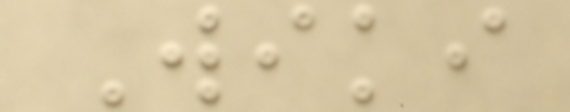Wiki
